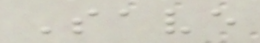Save
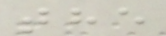the
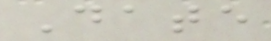Date
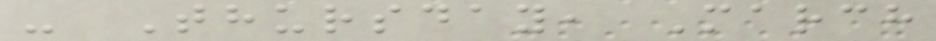- Thursday, March
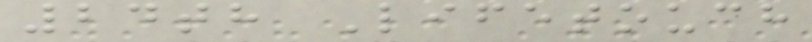24th Lifetouch
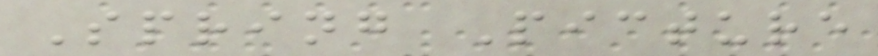Spring Picture
